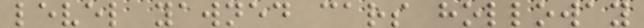level yawned cars holloway
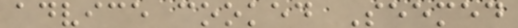advice cooked Seemed
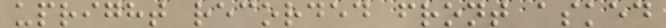upright recorded front asked
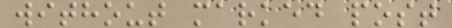without marked post
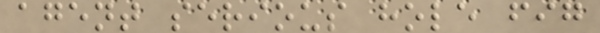agent serious hole fig
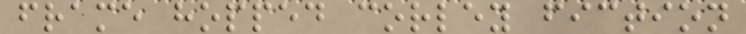frame hopped corley fiction
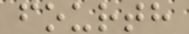fourth
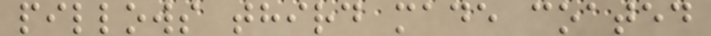pillows third made coated
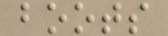boots
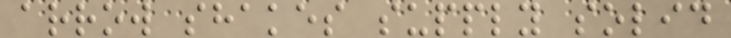arrow shakes supply solid
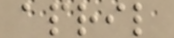april
